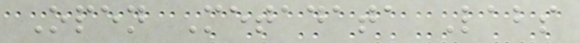Open Metadata Labs
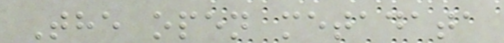The open metadata
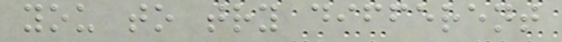you to try different
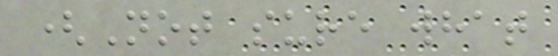(Not sure what
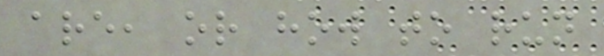are, or how to run
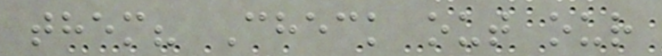them? Check out our
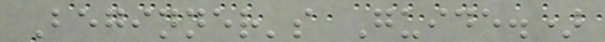Beginner's Guide.)
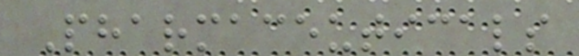Pharmaceuticals
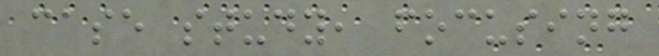case study, focusing
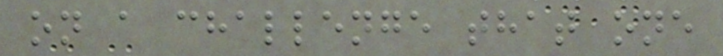on a challenge that one
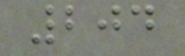204
